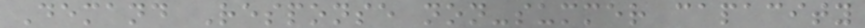Demand Response non-summer capacity
